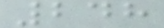248
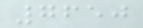7650
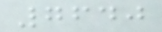7640
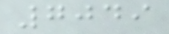7049
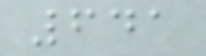641
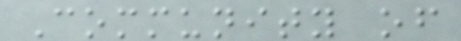Community of
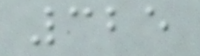325
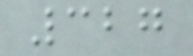327
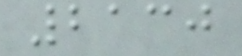2130
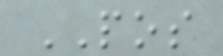POS
